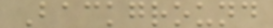Background
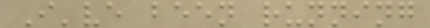I've been running
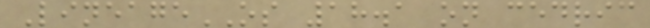LineageOS 18.1 on cedric
